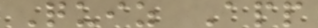Quiz App
